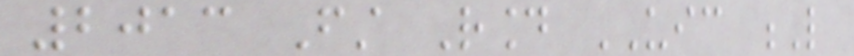2013 First Round UIC L
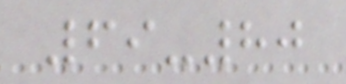69-80
